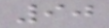90
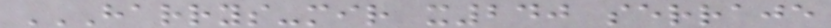HARRYS-MIR X240 SERRAJE
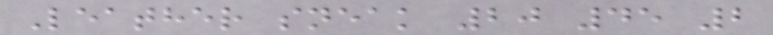Leather sneak 20 45 2
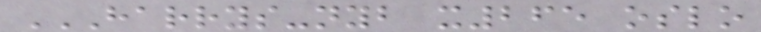HARRYS-NYB X265 OSLO
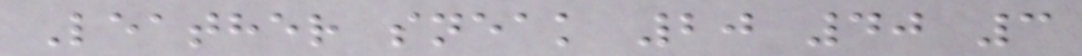Leather sneak 20 40 3
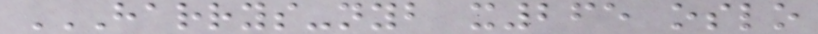HARRYS-NYB X265 OSLO
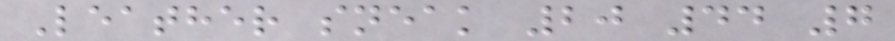Leather sneak 20 44 7
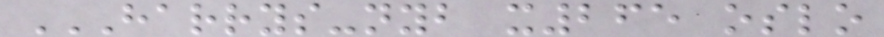HARRYS-NYB X265 OSLO
